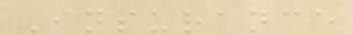Insurance
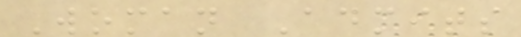Woman Admits
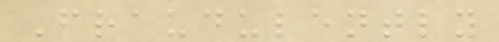Fraudulently
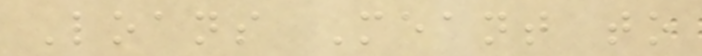Loans Meant to
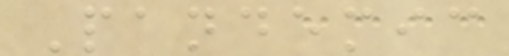Pandemic
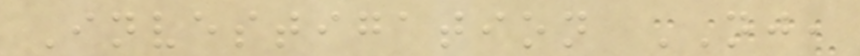Investigation NJ,
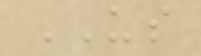US
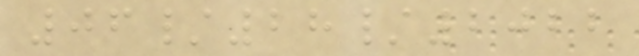06/28/2022
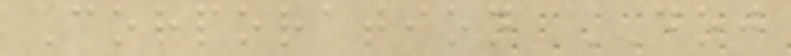Corporation DOJ
